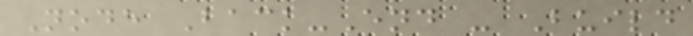Node Back-End - Build
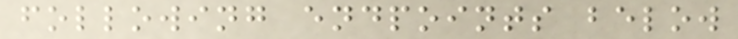following endpoints below
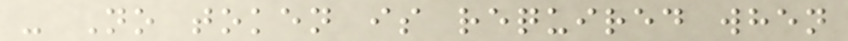- No token is required when
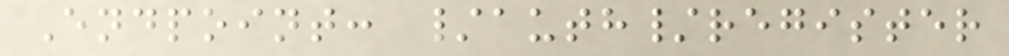Endpoint: /auth/register
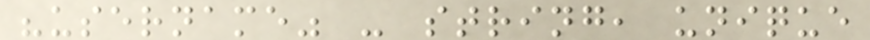"username" - string, unique
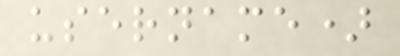username)
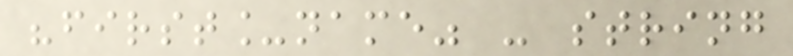"first_name" - string
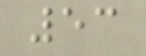53
